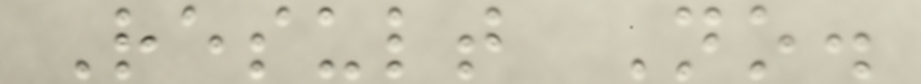Result No.
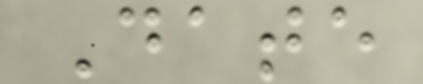Date
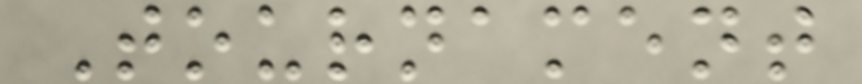Tournament
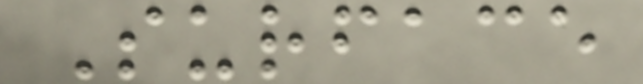Surface
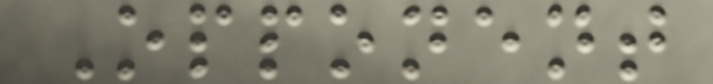Opponent
